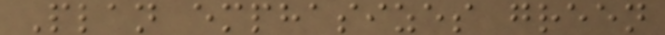Plan emphasizes green
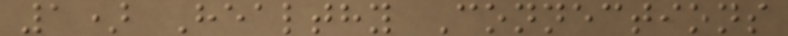1) Healthy Connections
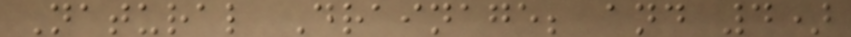Natural Drainage; and 4)
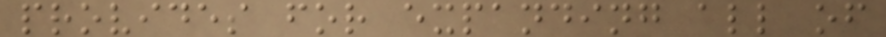provides for expanding all of
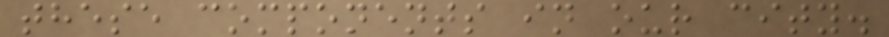these components in our city.
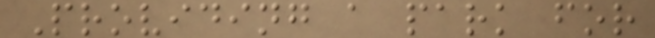Providing a park for
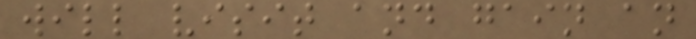will visit and gain an
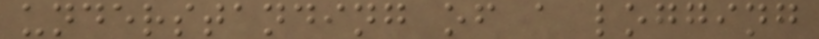understanding of a logging
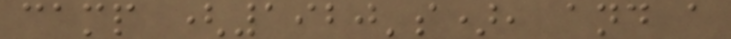camp (1920's), and a
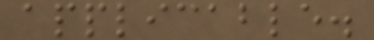applicable.
